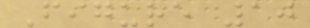Figure 10
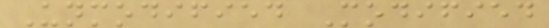Unmodified Modified
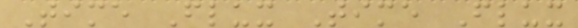Time Flux Time Flux
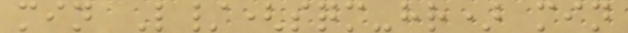min L/(sqm-hr) min
